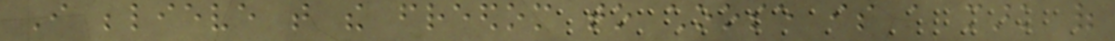I believe that the freedom to choose is a mark of
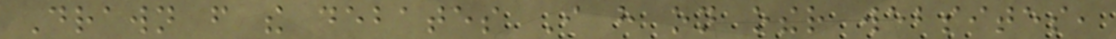Drawn from the debates I have on other websites,
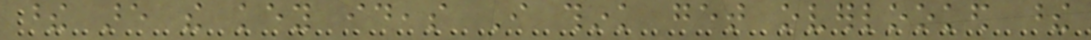these are the key ideas I think get overlooked these
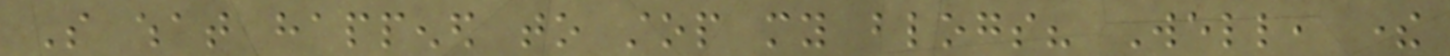So what happened to stop my blogs? Well, there
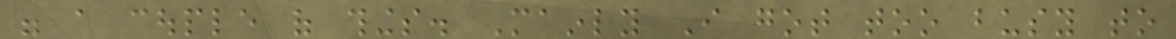were a couple of things. Mainly I got too busy to
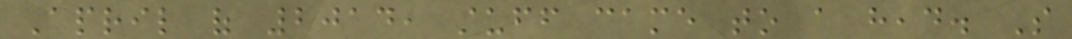April of 2014, stuff came to a head. So
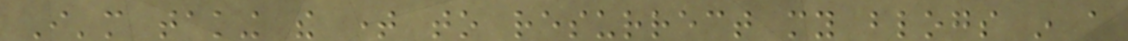I'm taking the time to resurrect my blogs in a
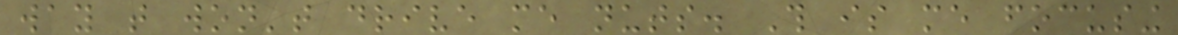way that won't drive me nuts. This is me focusing
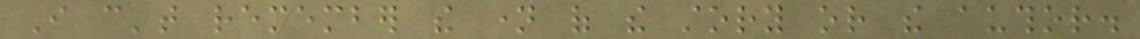I can't remember the name of the story or the author.
